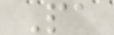Pa
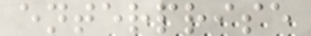enterprise
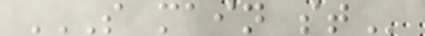S MAIN ST
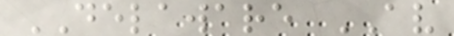DELAWARE AV
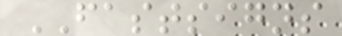FASTSIGNS
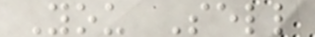You Sell
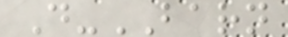D-BARN
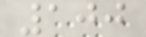100
